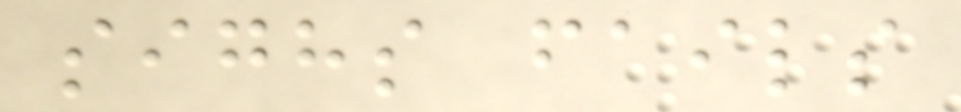sighs fails
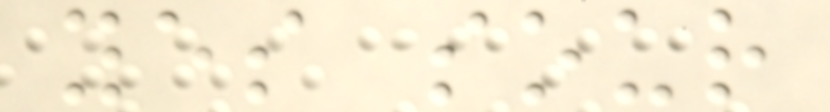yes sour
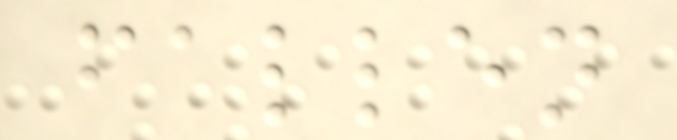fallen
